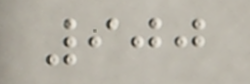900
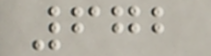672
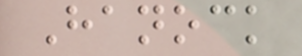Hanock
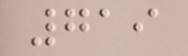719
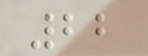22
